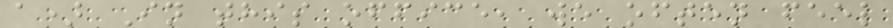a) In this office, we often feel
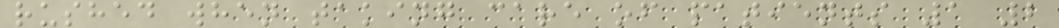rushed when taking care of patients 1 2
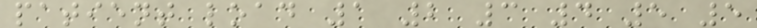patient load 1 2 3 4 5 5
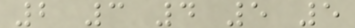2 3 4 5 5
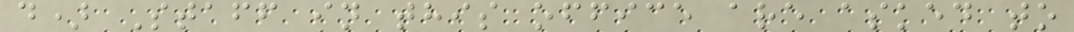d) Staff in this office are asked to
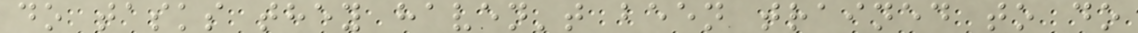do tasks they haven't been trained to do
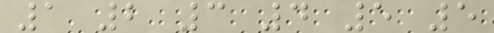1 2 3 4 5 5
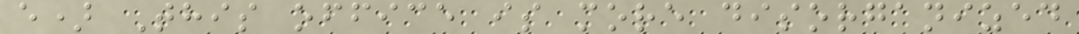e) This office is more disorganized
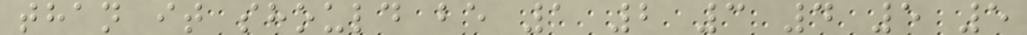than it should be 1 2 3 4 5 5
